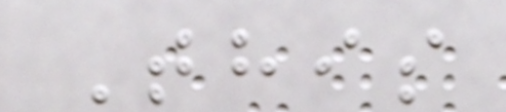This
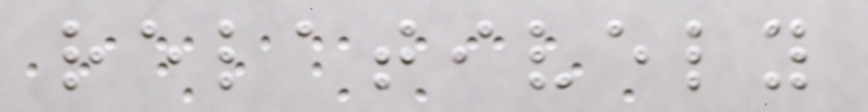relatively
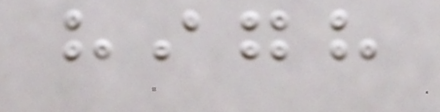high
